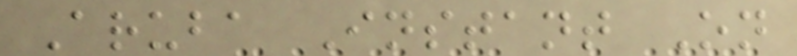Aruba Instant On
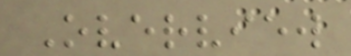Overview
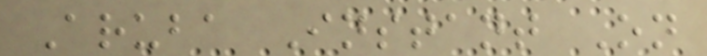Aruba Instant On
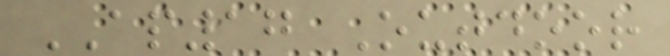AP17 Outdoor
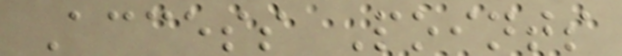Access Points
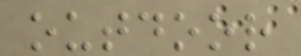outdoor
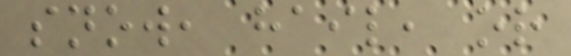snow, hail, or
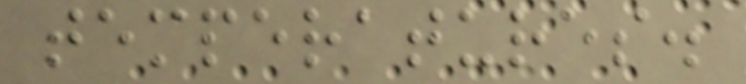temperatures.
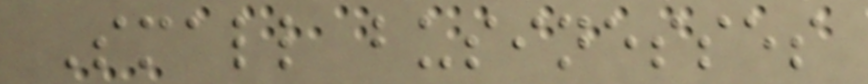Small businesses
